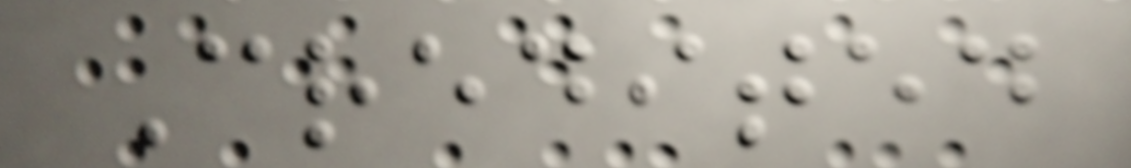Credited
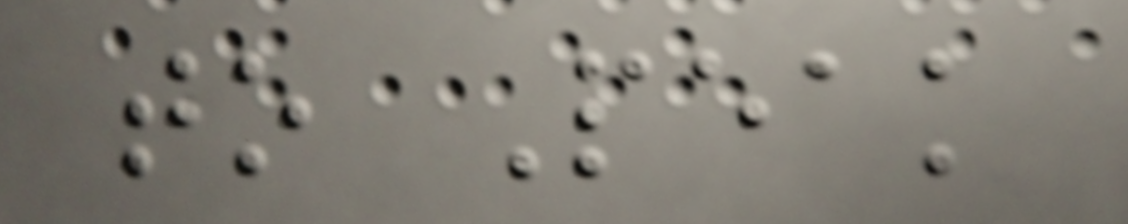to Peak
